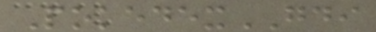PokedexGDI
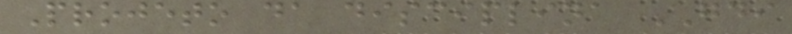Projeto da disciplina GDI
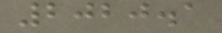2020.1
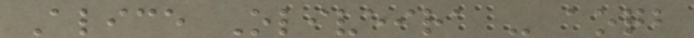Alice Oliveira - aoqb
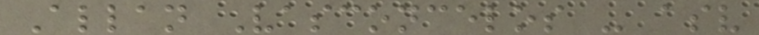Allan Vasconcelos - asv
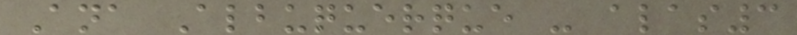Ana Albuquerque - alas3
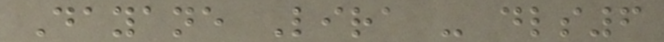Dayane Lira - dls6
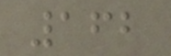162
